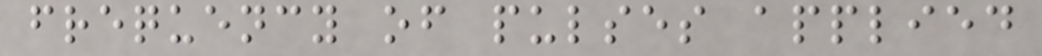frequency of pulses applied
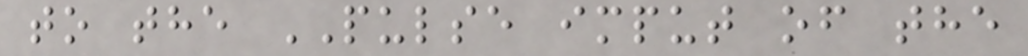to the PULSE imput of the
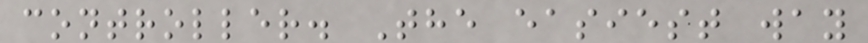controller. The easiest way
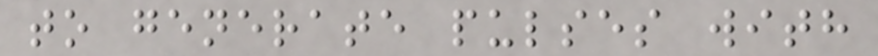to generate pulses with
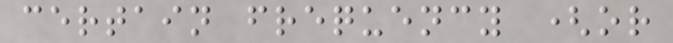certain frequency (or
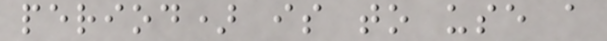period) is to use a
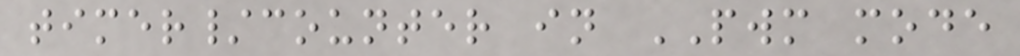timer/counter in PWM mode
